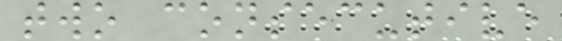two consecutive
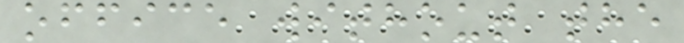office without the
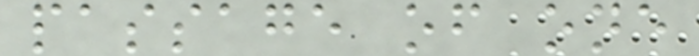passage of one
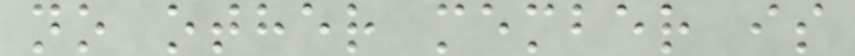no other member is
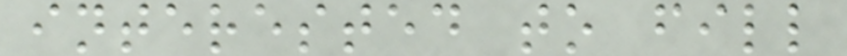interested to fill
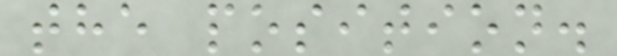the position.
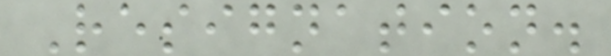Resignation.
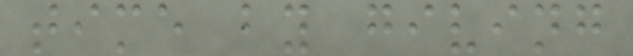time by giving
